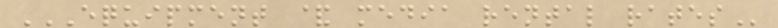EQUIPMENT & MEDIA RENTAL RATES
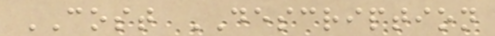COST DESCRIPTION
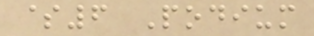$6 Podium
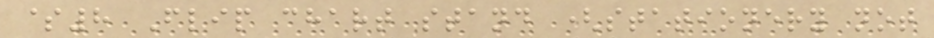$8 Flip chart stand (stationery not
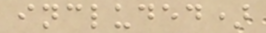included)
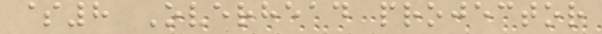$8 Overhead projector
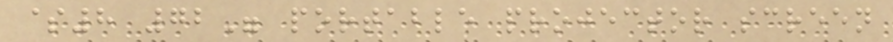$8 72" portable projector screen
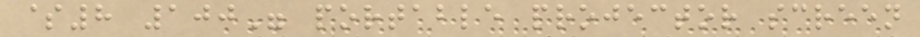$8 100" portable projector screen
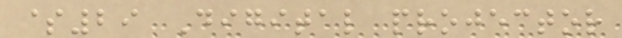$29 Digital projector
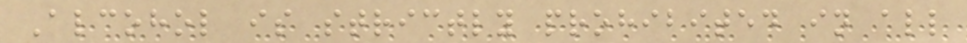Alcohol is strictly prohibited in all
